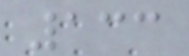133
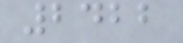2422
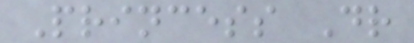Princess Dr
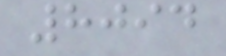8094
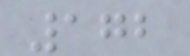172
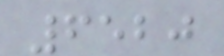6520
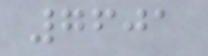7601
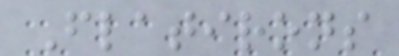Flatirons
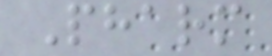Pharm
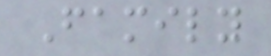Family
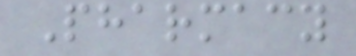Pharmacy
